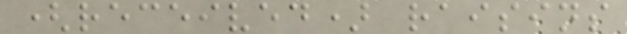(received) raisins
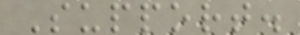Support.
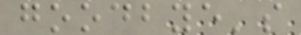goodbye's
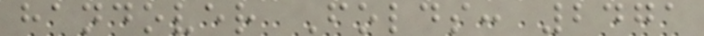handover Folds: 2471
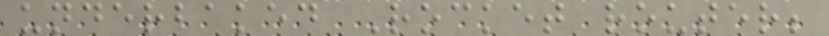underbaked Rocket router;
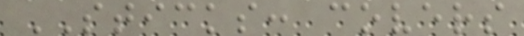STICKS: covers
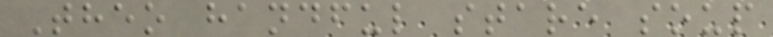Theo handful stare soup
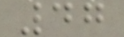47
